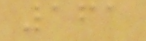161
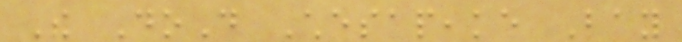The DoD Chesapeake Bay
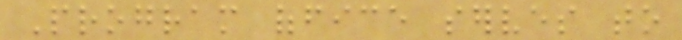Program office serves to
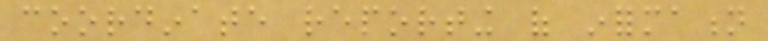coordinate reporting of information
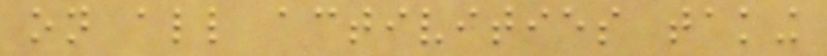on all activities taking
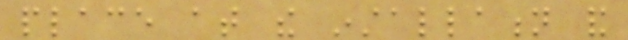place at the installation and
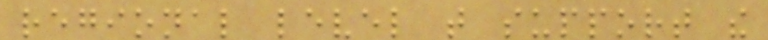regional level that support the
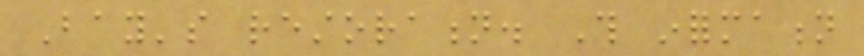Bay's restoration. This information
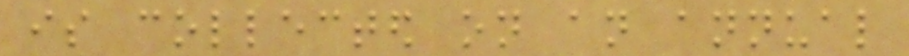is collected on an annual
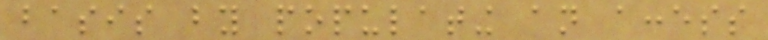basis by populating an access
